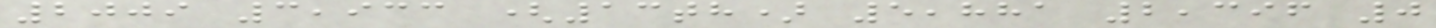2009 3,933 (13th) 5,881 2,396 0
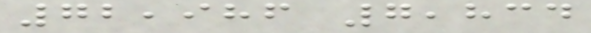72,986 7,834
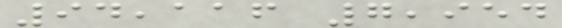94,116 7,954
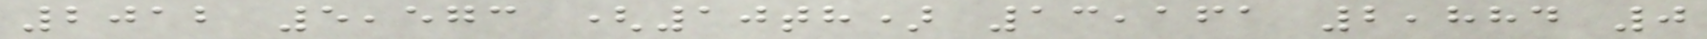2012 5,573 (10th) 13,161 2,884 0
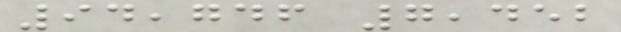94,746 7,452
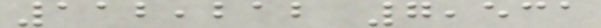112,212 7,531
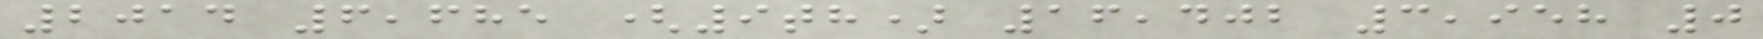2014 6,685 (9th) 16,402 3,958 0
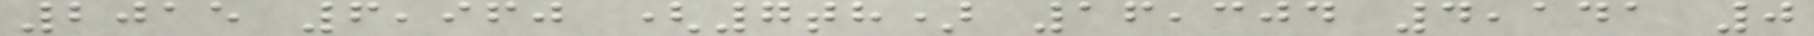2015 6,960 (7th) 16,304 4,141 0
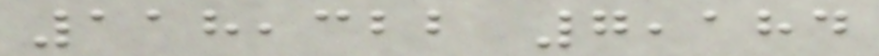118,322 7,184
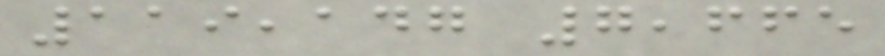119,147 7,665
